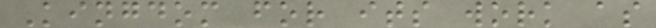Kingdom for its work as
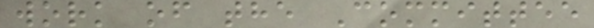work of the Committee
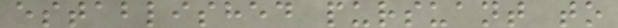established pursuant to
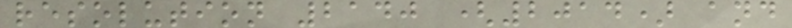resolution 2140 (2014) and
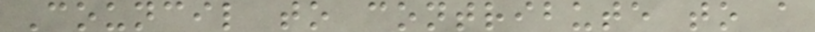Council to contribute to a
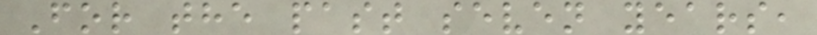For the past seven years,
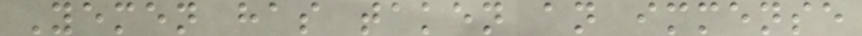Yemen has taken an immense
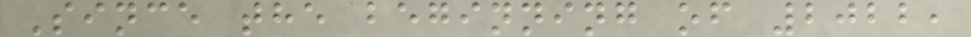Since the beginning of 2022,
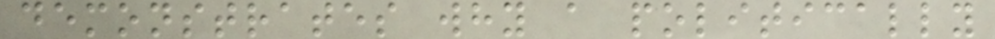demonstrates why a politically
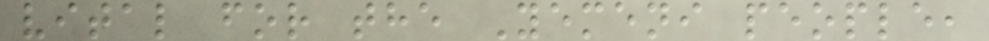vital for the Yemeni people,
